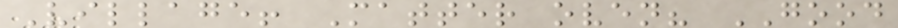Village! Matter oven? GOOD
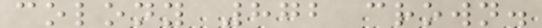colony 872 crown.
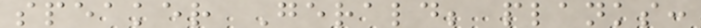speaker Gerald; planks:
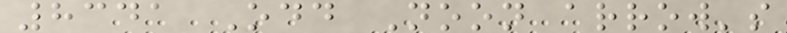8341 Odd Noon arrow's
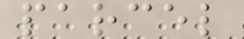parcel
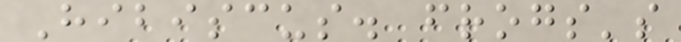Hibiscus. frogs's
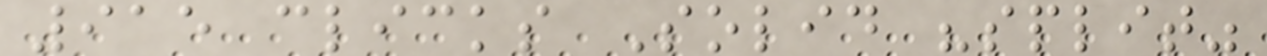915 clicks Solid "split"
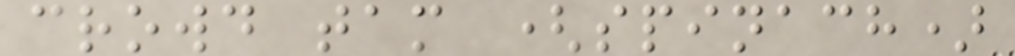crowd tam (spinach)
